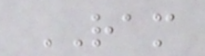RAM
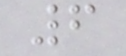6
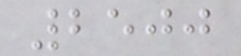2500
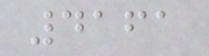4161
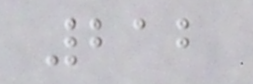212
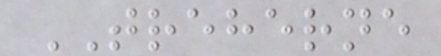TREHERNE
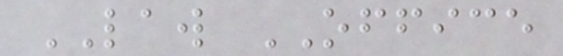LAW OFFICE
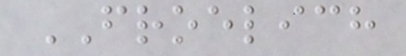FROELICH
